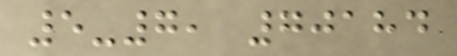5-7, 70184
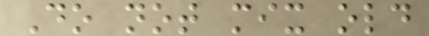Do not mix old
